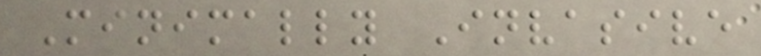Minimally Invasive
